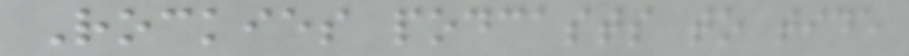Rockies podcasts to tide
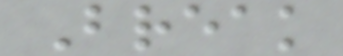Break
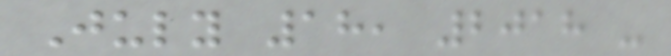July 18, 2018 -
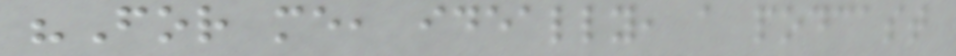"For me, ideally, a podcast
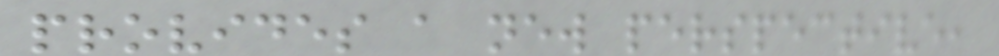provides a new perspective,
